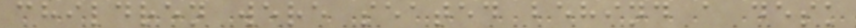children were seated behind a desk
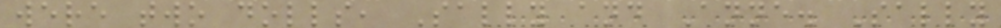were two dolls, Sally and Anne. Sally
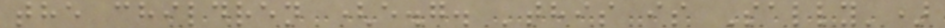the children (e.g. 'this is Sally')
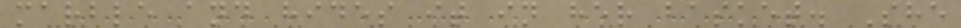marble and hides it in her basket. She
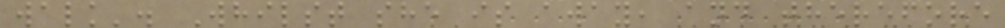walk'. Whilst she is away, and therefore
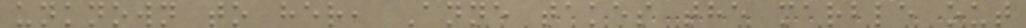unknown to her, Anne takes the marble out
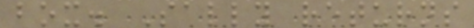box. Sally returns
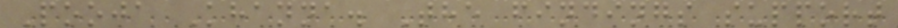Pooja Khanna. The findings support
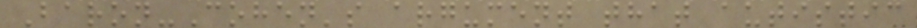Baron-Cohen's argument that autistic
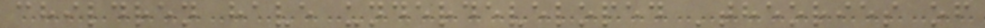children have underdeveloped 'theories of
